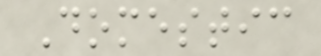Domestic
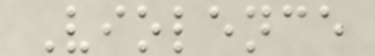Violence
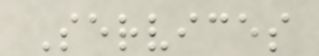Services
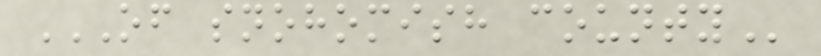OF SNOHOMISH COUNTY
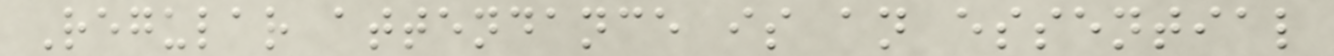Regular attendance is an essential
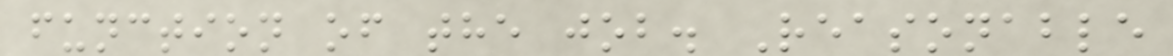function of the job. Reasonable
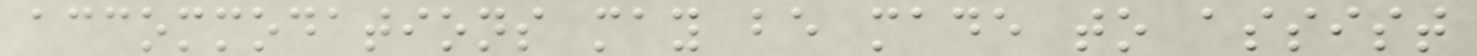accommodations may be made to assist
